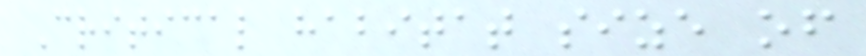Critical habitat size of
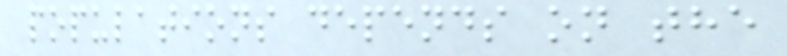populations depends on the
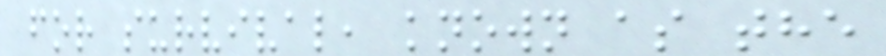for survival, known as the
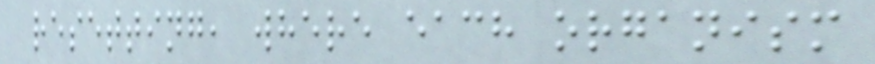resetting, where each organism
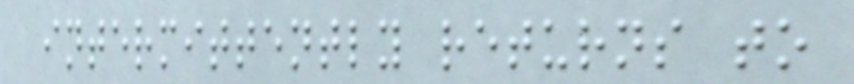intermittently returns to
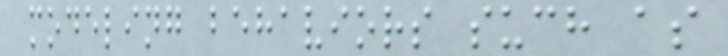modeling behaviors such as
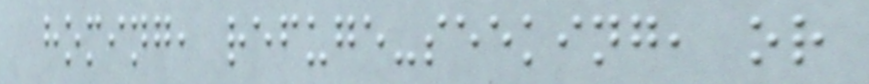homing, refuge-seeking, or
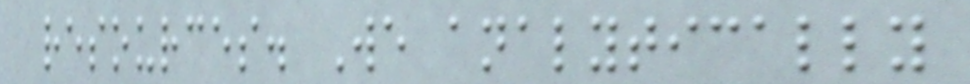resources. We analytically
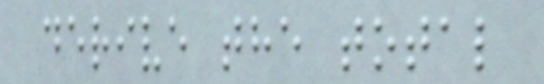derive the total
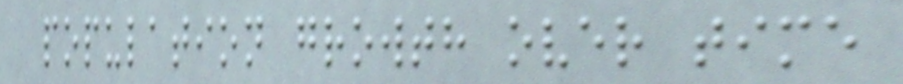population growth over time
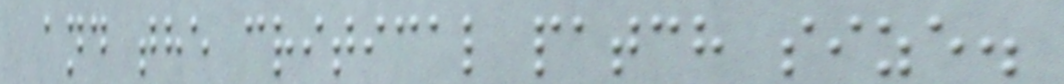and the critical patch size.
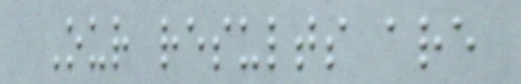Our results are
